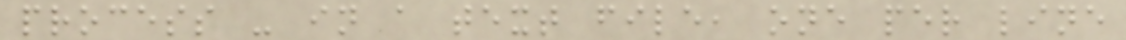process - in a text file, one per line
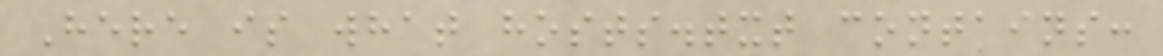Here is what hosts.txt contains:
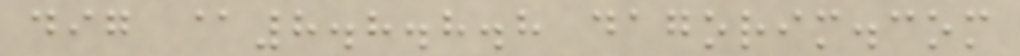dig @8.8.8.8 dagorim.com
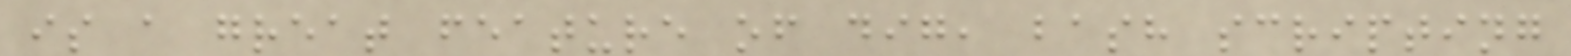is a great feature of dig, bash scripting
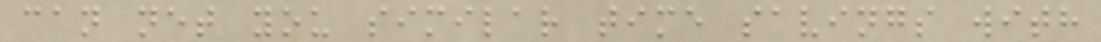can net you similar time savings with
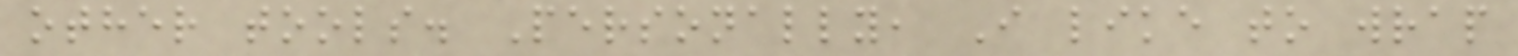other tools. Personally, I like to wrap
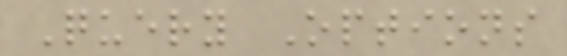Query Options
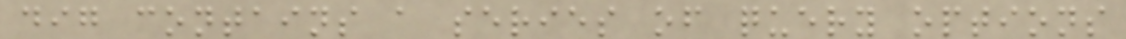dig contains a series of query options
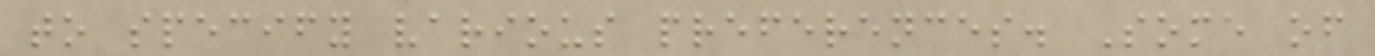to specify various preferences. Some of
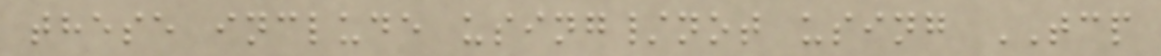these include using/not using TCP
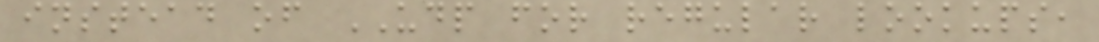instead of UDP for regular lookups,
